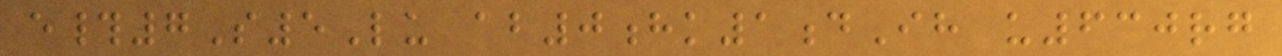e#7S5Lu ab0hk1dIh u630rg
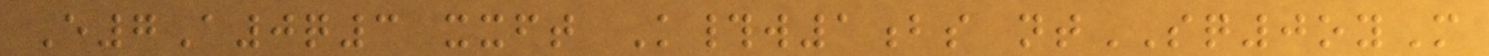E7A0q3 xxft K#w1bs ntSQ0oyM
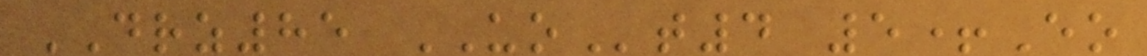DRZ85 UOt4 5+Eo
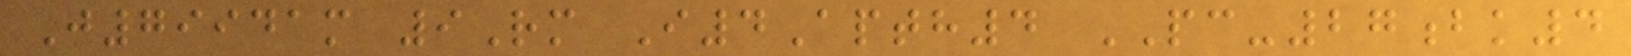J79941m 9Rm I4Apth4 PC-27bk4
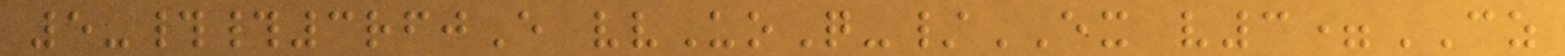5-##3rfjE vvUoQ-/EX v3=CZ
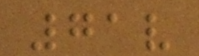71v
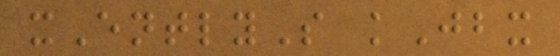xEntlyS kJbx
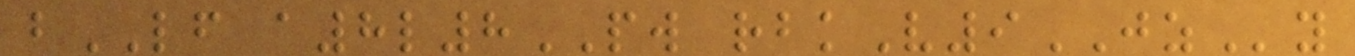bLF a8l8PW rbkV9JZy
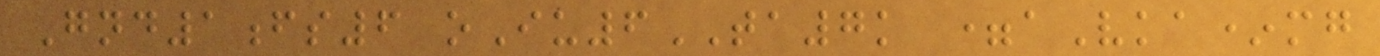Gnd1fs6 oIu6TA7k =aVka*mg
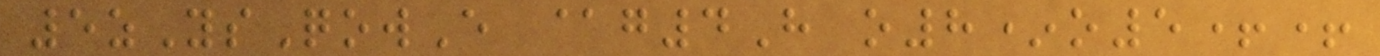5zYsQowE @g4H o8*o5++
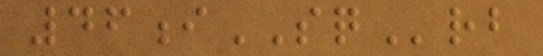46iSQrb
